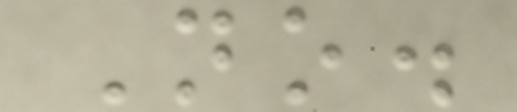No.
